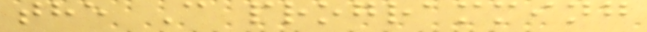the C programming
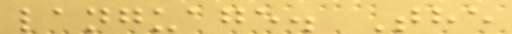language. The
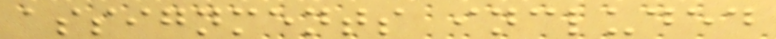assignments included
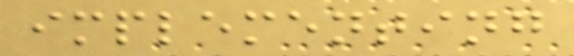implementing
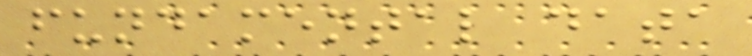fundamental data
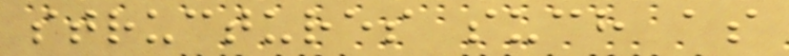structures such as
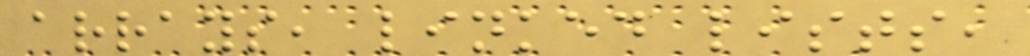arrays, linked lists,
